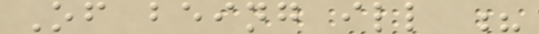Of being ill ?
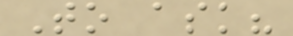To ask?
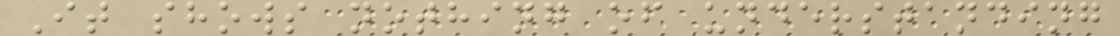It shows nothing of understanding
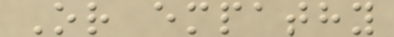Or empathy
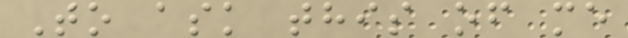To ask this of me
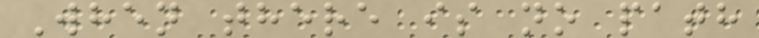When there is no path
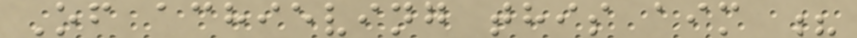Of achieving this aim ?
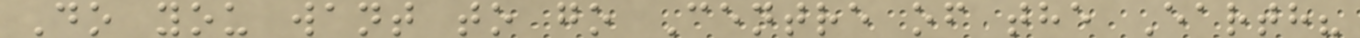Do you want to go Centre of the Earth?
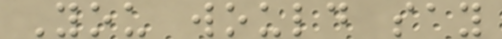You would say
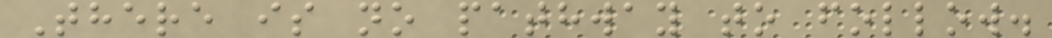There is no pathway to follow.
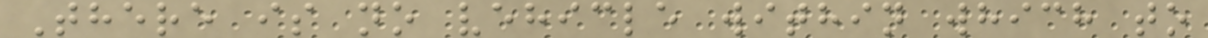There is no vehicle within which to
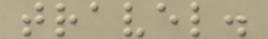travel.
